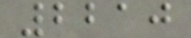2210
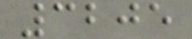3205
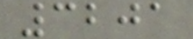3201
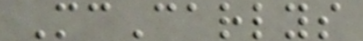McCarlys
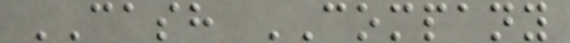CASH COMPANY
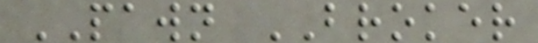PAWN BROKER
